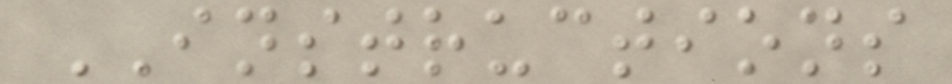INSTRUCTIONS
